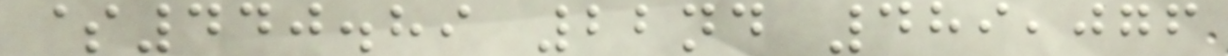$440.89 22nd 489,076
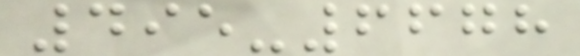495-6678
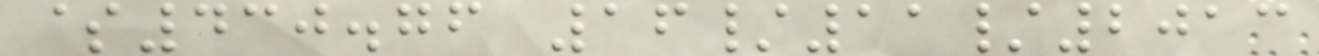$430.76 16/11/2013
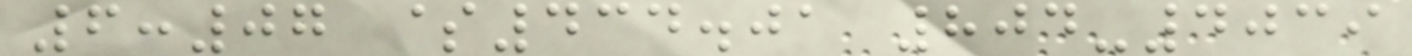6:07 $434.01 804-4039
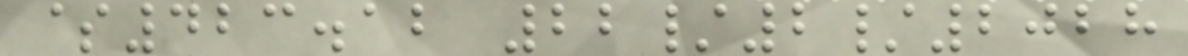$423.12 22/2/2028
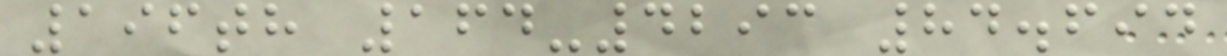196th 164-4293 84.694
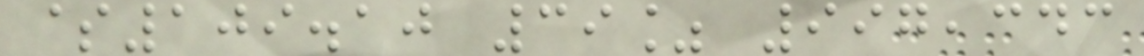$109.10 39% 997,343
